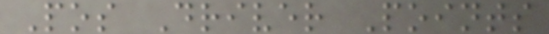Pos Driver Points
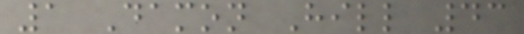1 Damon Hill 43
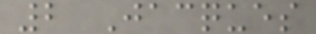2 Jacques
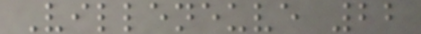Villeneuve 22
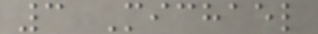3 Michael
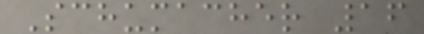Schumacher 16
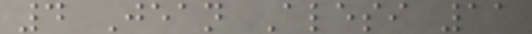4 Jean Alesi 11
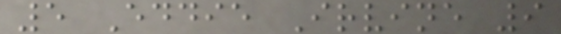5 Eddie Irvine 9
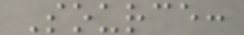Source:
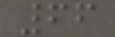66
